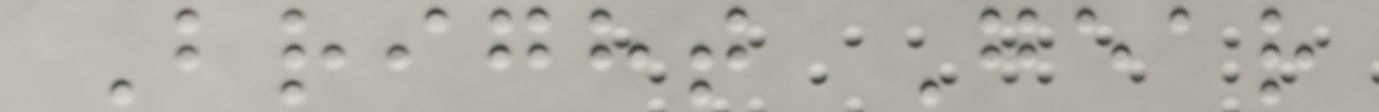Bright Gear
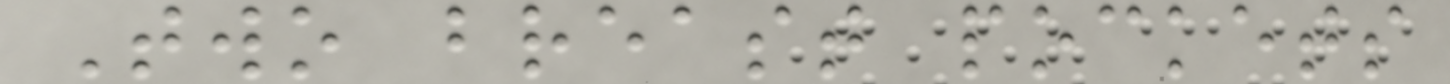Two breast pockets
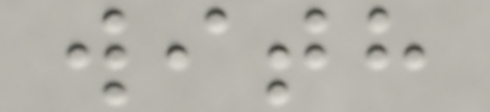with
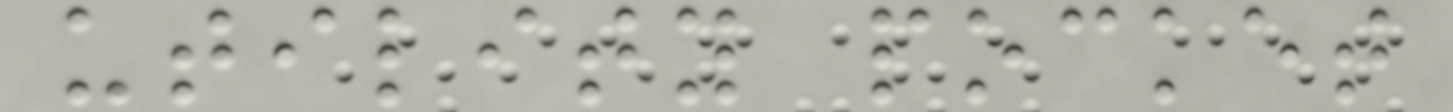utility pocket
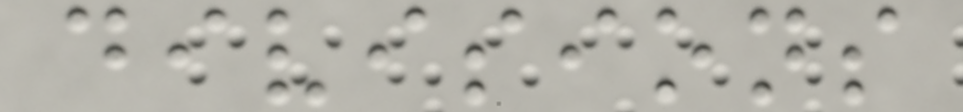divisions
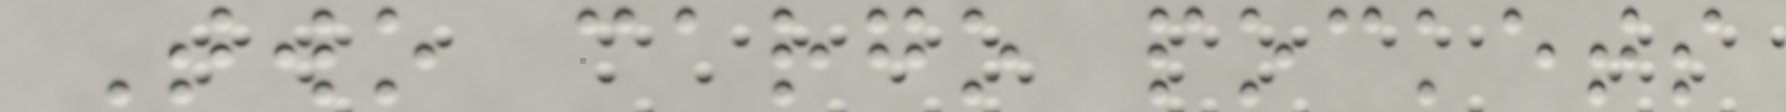Two cargo pockets
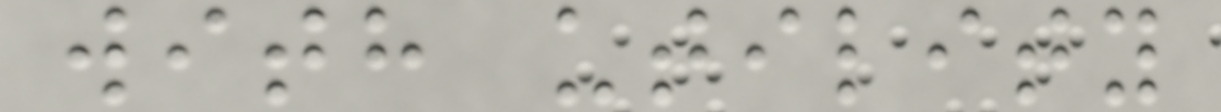with utility
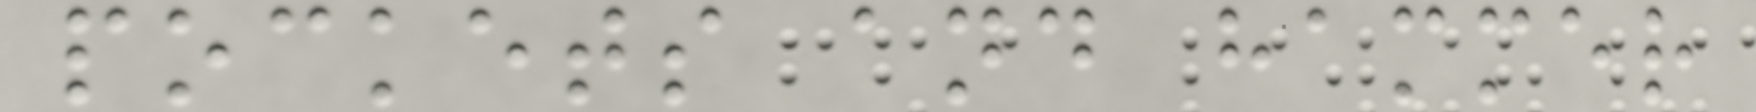pockets and hammer
